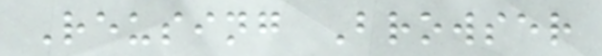Reusing Browser
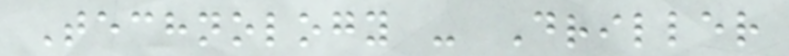Technology - Driller
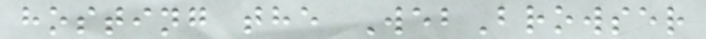hosting the WebBrowser
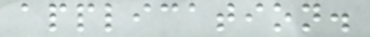application.
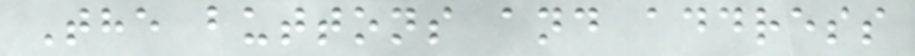The buttons and address
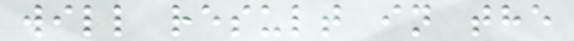will result in the
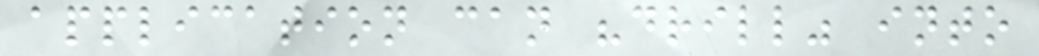application can "drill" into
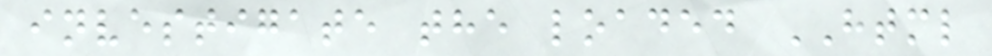investigate the loaded HTML
